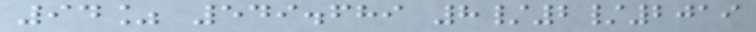94% 549.689 8/2/2019
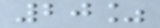20%
